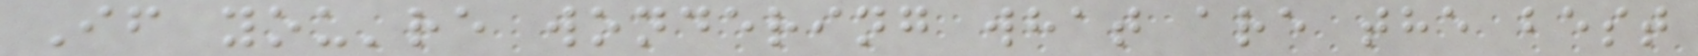If you're wondering what are the best
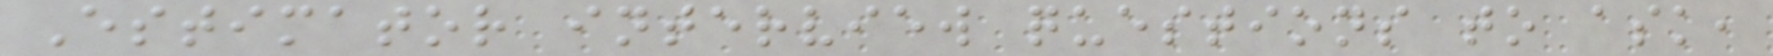Estimator interview questions to ask,
